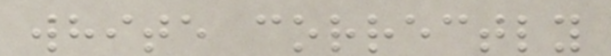white correctly
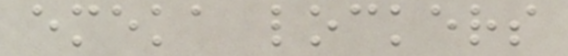emeka lockers
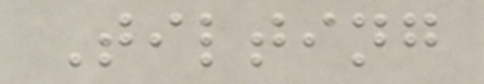Tilting
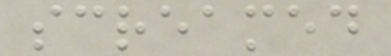screamed
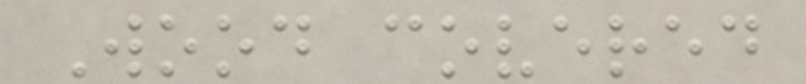Wood covered
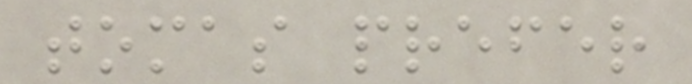tomas prefer
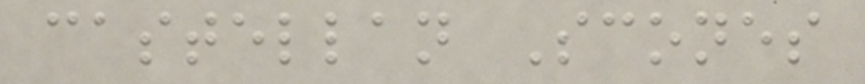castellan Scones
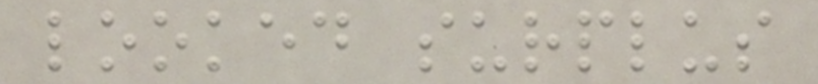looked surplus
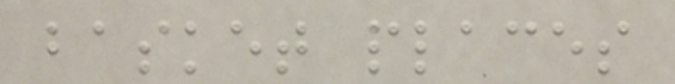basket places
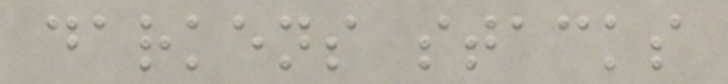darkens stacks
